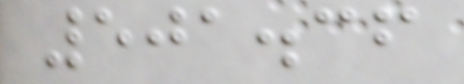501.36
